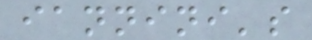iannini's
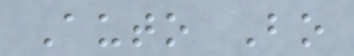Auto Bo
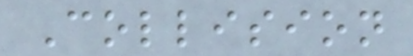Collision
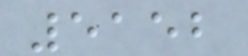5152
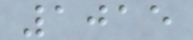1015
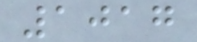1017
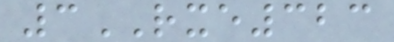3RXE323
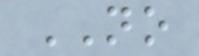NO
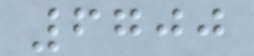6700
